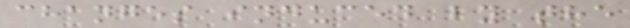changes induced by the
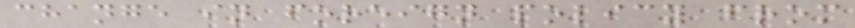change in foreign policy from
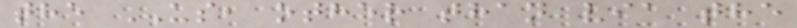the US, other than via the
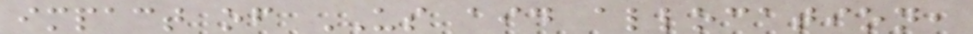impact of US aid allocation,
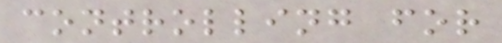controlling for
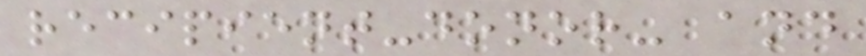recipient-donor- and
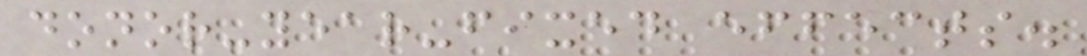donor-year-fixed effects.
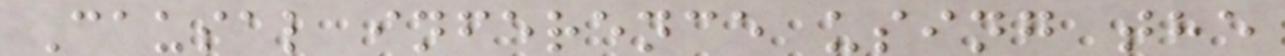Causal inference using the
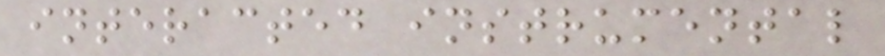interacted instrumental
